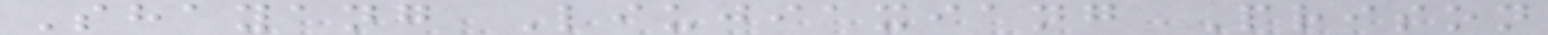Shayang Liujiaxiang Prison
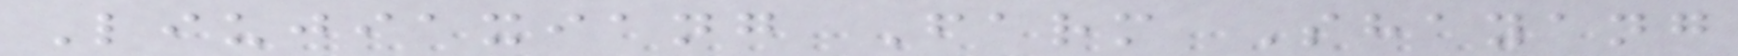Liujiaxiang Farm Shayang
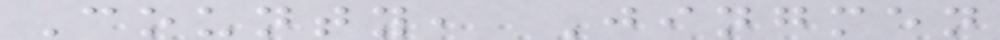County, Jingmen
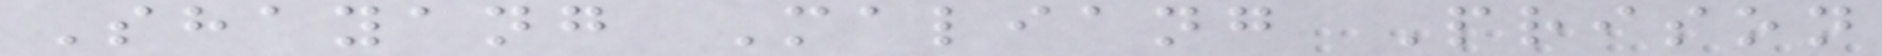Shayang Maliang Prison
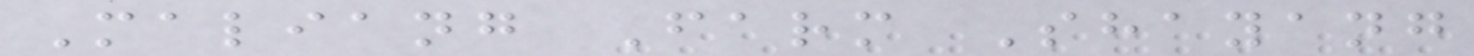Maliang Farm Shayang
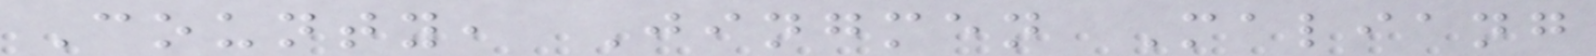County, Jingmen Maliang
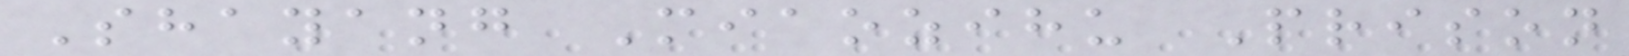Shayang Miaozihu Prison
